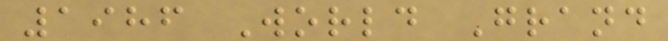1986 World Grand
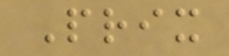Prix
